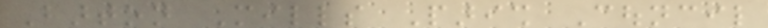Barton Mills Parish Council
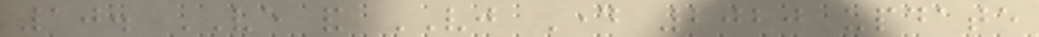10. VE and VJ Day 2020 update
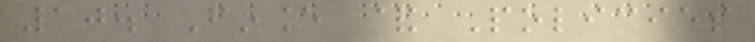10. Finance & Policies
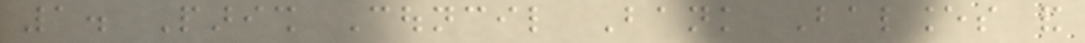1. Parish Council Bank Balances and
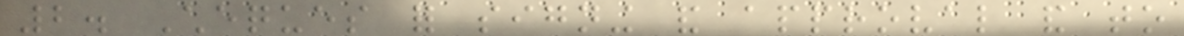2. Cheques for signing and approval and to
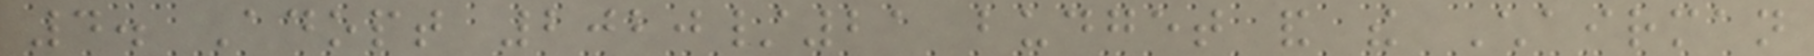4. Adopt 2020/21 budget and the Chairman
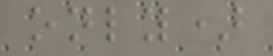only)
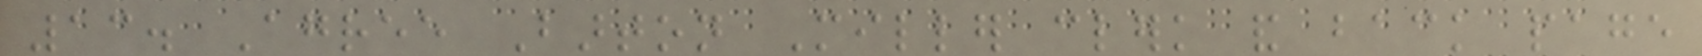13. Agree Barton Miller clerk and back page
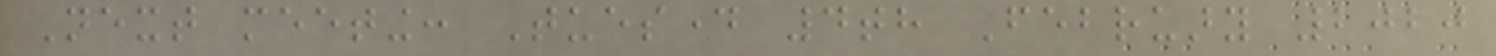Next meeting: Tuesday 4th February 2020
